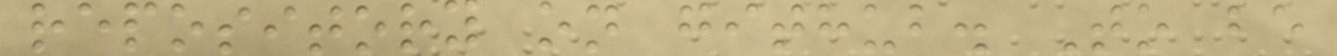repository on github. To be
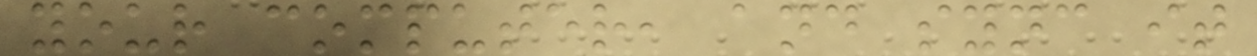your computer, and sync it
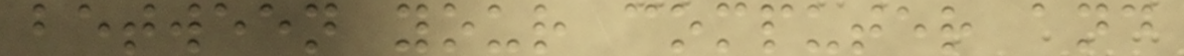between your computer and
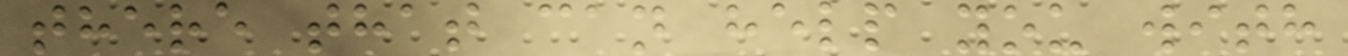there that can help you with
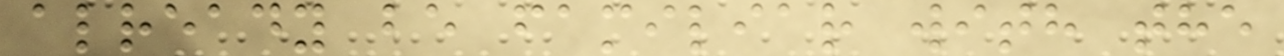already be familiar with the
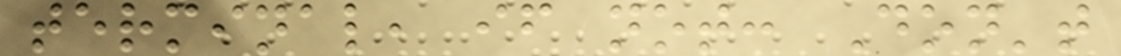terminal, if not: Don't
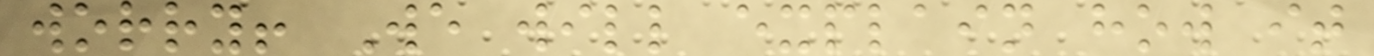worry! We will explain how it
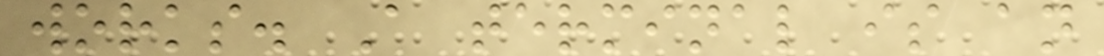works. A terminal is an
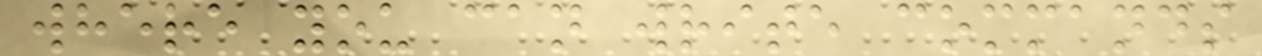where you can write commands
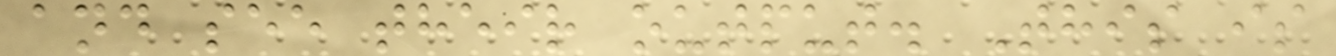and see their output. This is
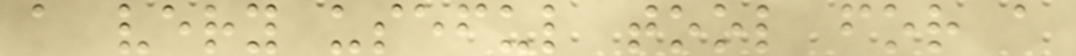a very useful tool for a
